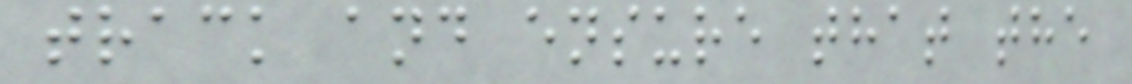track and ensure that the
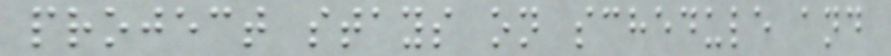project stays on schedule and
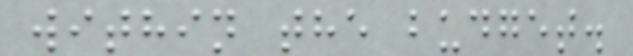within the budget.
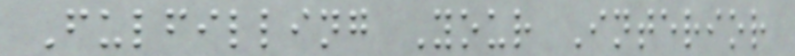Fulfilling Your Interior
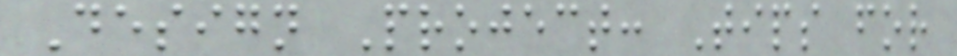Design Project: Tips for
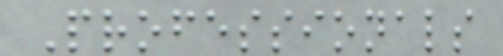Professionals
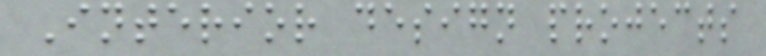Interior design projects
